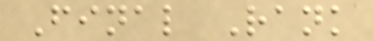Final Rank
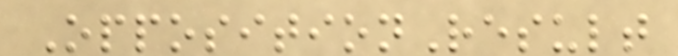OppositionResult
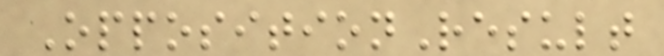OppositionResult
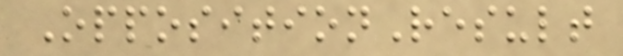OppositionResult
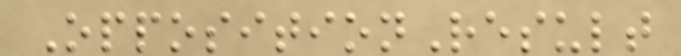OppositionResult
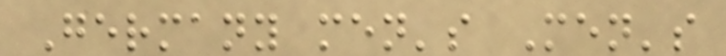Germany men's Men's
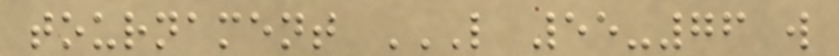tournament L 55-76 W
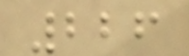226
